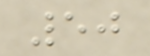50
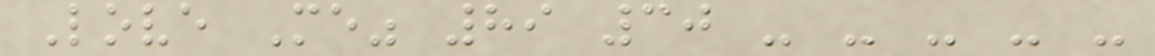Love Me" 89 30 - - - - -
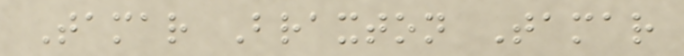Tamar Braxton Tamar
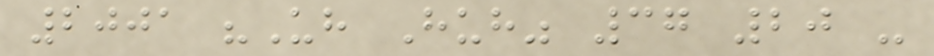2001 "Uh Huh" 37 20 -
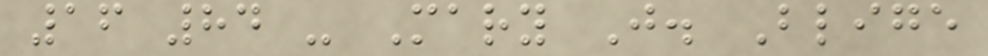16 84 - Mary J. Blige
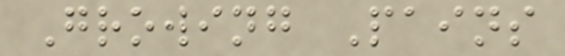Growing Pains
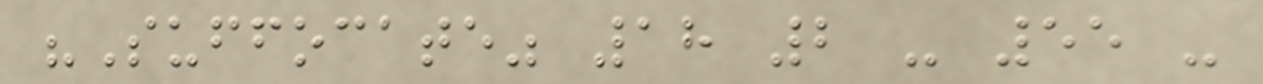"Suffocate" 18 2 - 55 -
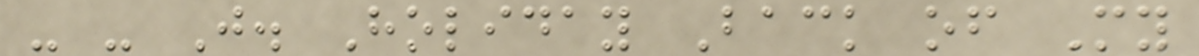- - J. Holiday Back of My
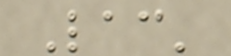Lac'
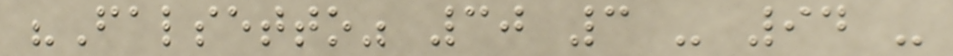"Falsetto" 30 3 - 94 -
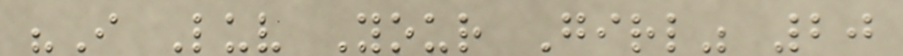"I Luv Your Girl" 20
